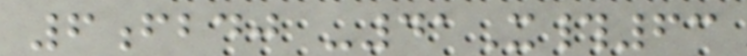6fbdj -41X#63
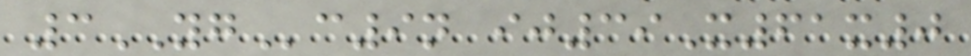3YGc9n ij39X61x0
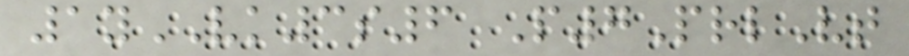1yVK3s6 P7PrlVt
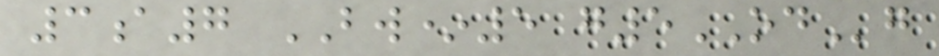3a7 BW*5 g5ODg
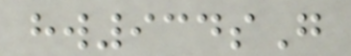hw934sG
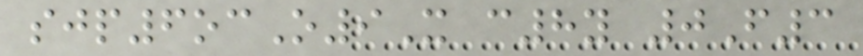sjp6ocO9X c8y 0F3
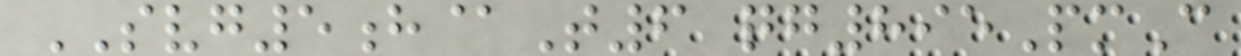SVG5h@T6 qg895PmC
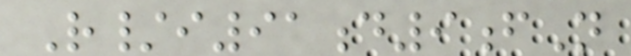R/i91d9fN
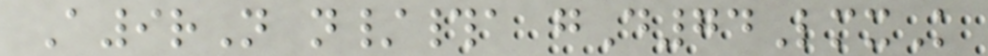A9rN n/#a gD74LmxK
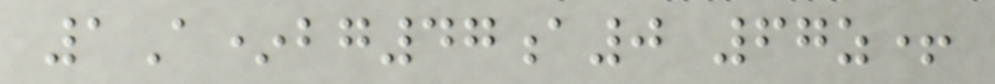1A*bg47a0 67z+
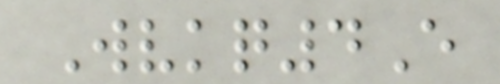Wvkq4E
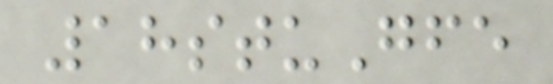18stuGfe
